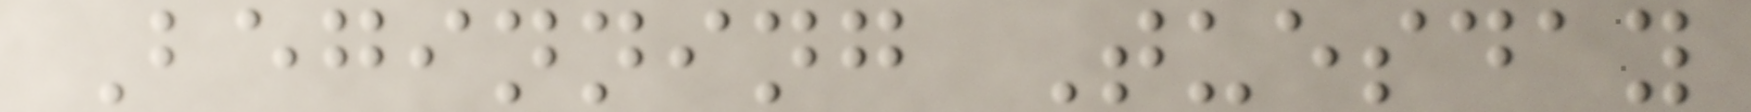Beginning Tuesday
